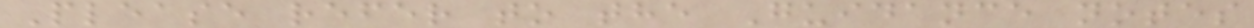Please refer to the Guidance notes
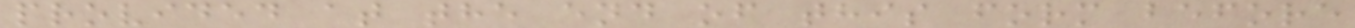provided at the end of this form before
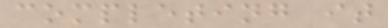completing it
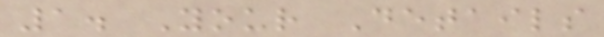1. Your Details
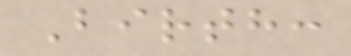Birth:
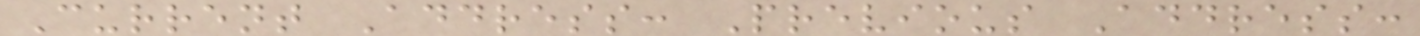Current Address: Previous Address:
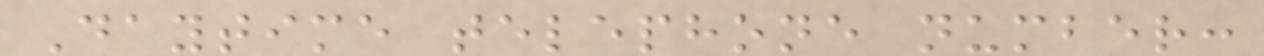Daytime telephone number:
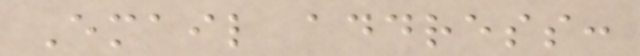Email address:
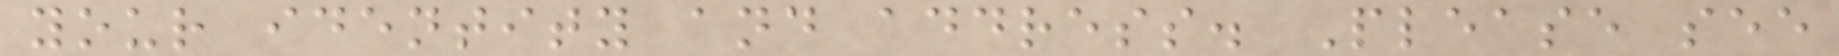your identity and address. Please see
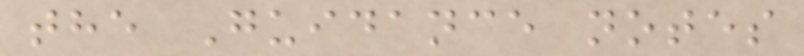the Guidance notes
